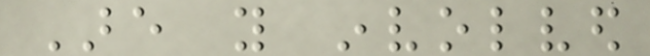Are you involved
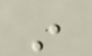in
